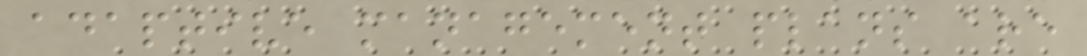adaptive management plans are
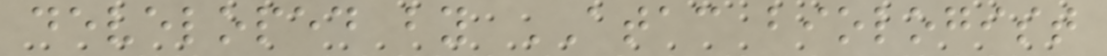developed by ATAC biologist
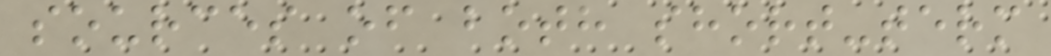sources of both short-term
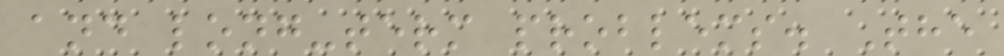and long-term problems. The
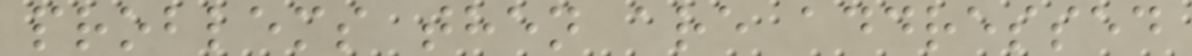problems then are addressed
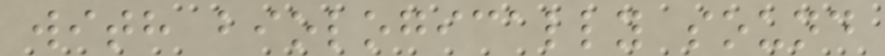with biologically sound
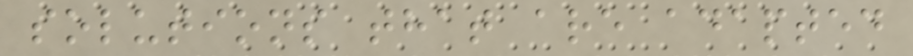solutions that are adapted
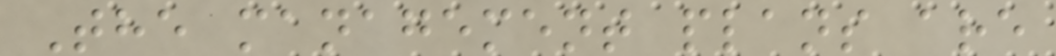The management plans are
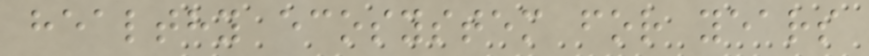healthy ecosystem for years
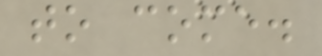to come.
